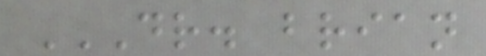DR. BRIAN
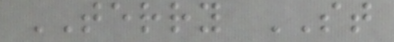TERRY ST
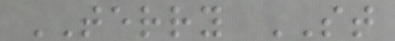TERRY ST
